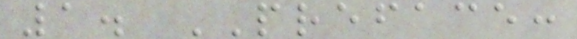1. PREFACE:
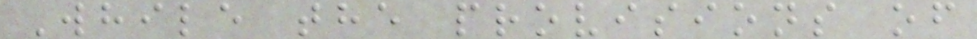While the provisions of
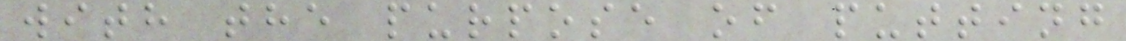with the purpose of putting
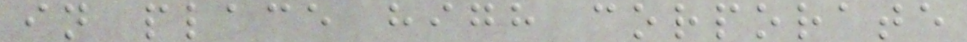in place high corporate
